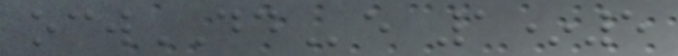ocwDDe 1*5
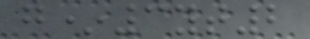g*3yt2
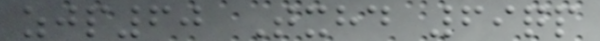zjp60 Txhd 69qp
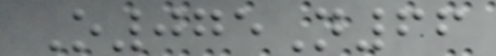O075N66
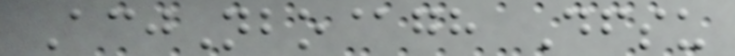AcjNbo@gh Dfsu
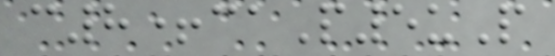c8+caP5uP
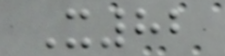X82
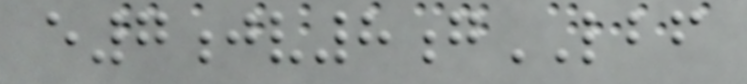e7jv8gLBF
